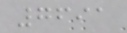7691
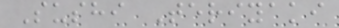Sushi Teriyaki
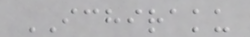ICHIRAKU
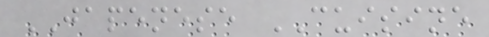JAPENESE CUISINE
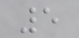5
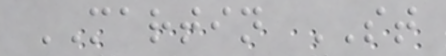MARTIN ST
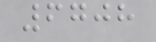6708
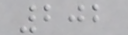202
